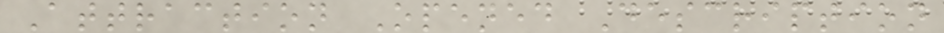Attraction Opened Description
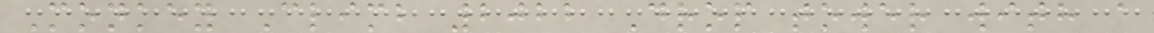Monkey Climb 2022 Drop tower with a
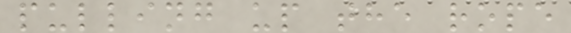pulling up the rope
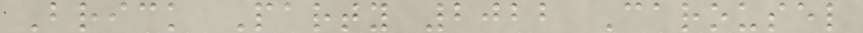Brick Party 2022 Carousel
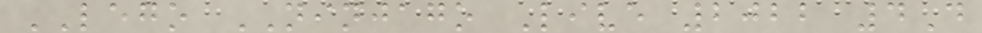LEGO NINJAGO Live 2022 4D
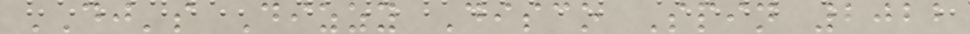DJ's Dizzy Disco Spin 2022
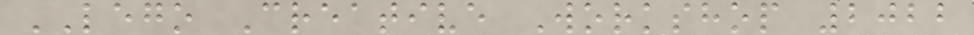LEGO Creative Workshop 2022
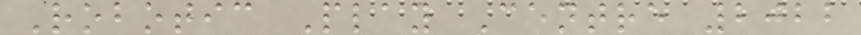Robotic Play Centre 2022
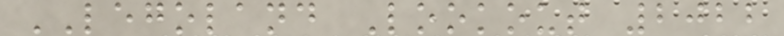LEGOLAND Lookout 2022
